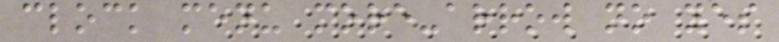clock menu more-arrow no yes
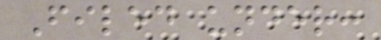Filed under:
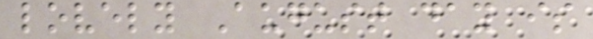lovely August day is
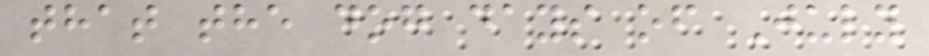that the dog days of July
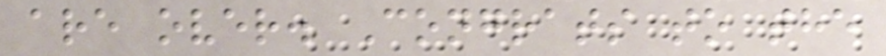are over. Congrats to the
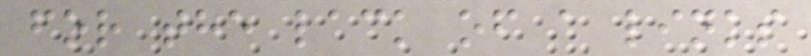for the lack of a links
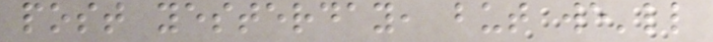post yesterday, but we'll
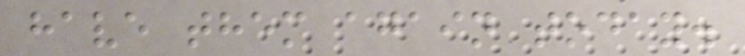have them again today.
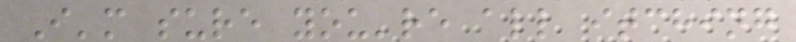I'm sure you're all itching
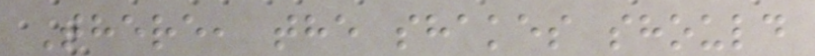There, the shakes should
